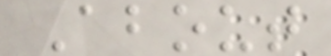About
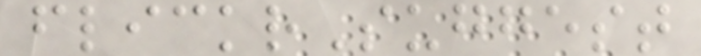flickrSuggest
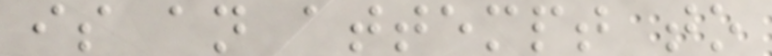is an attempt to
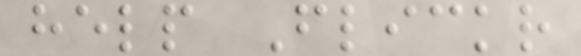help Flickr
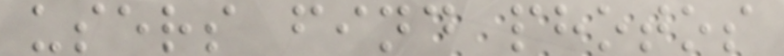users find photos
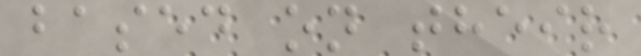based on their
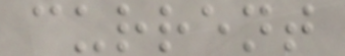current
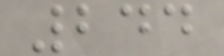244
